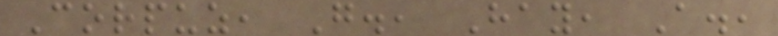Corpuz, G., Hay, A.,
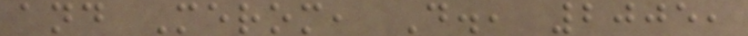and Merom, D., 2005,
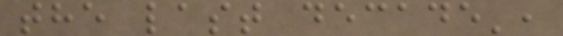the last decade',
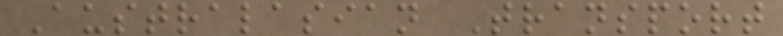Australasian Transport
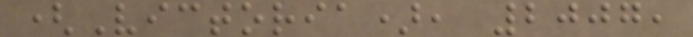(Victoria), 2007,
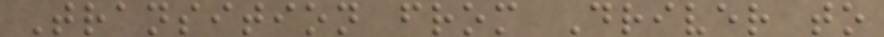Transition from Driver to
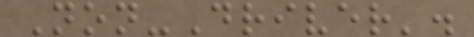Non-Driver'.
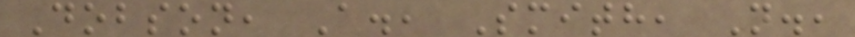Dobson, A., Smith, N.,
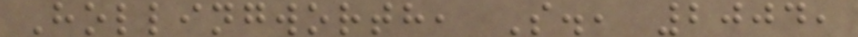Hollingworth, S., 2004,
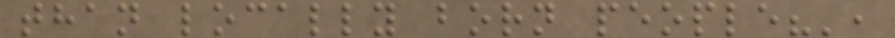than locally born people?',
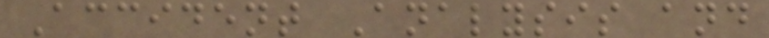Accident Analysis and
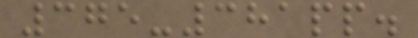375-381pp.
